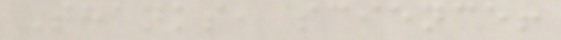Thanks, science!
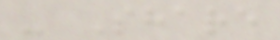- Share
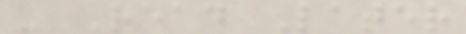- Read Later
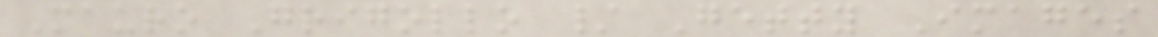Mauro Grigollo / Getty Images
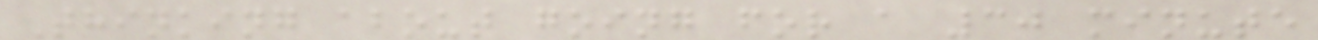Thinking about going for a 30 minute
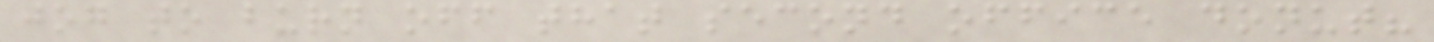jog to burn off that second office donut?
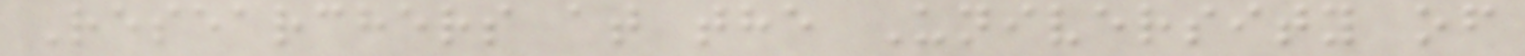Researchers at the University of
